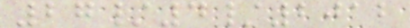27/4/2012
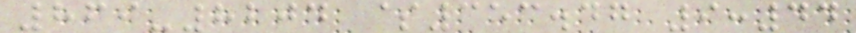869-8204 $353.47 9:44
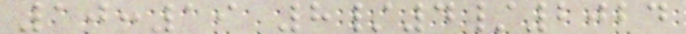10:19 8/4/2024
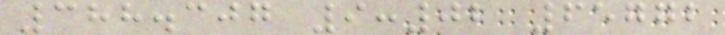388.307 9:02 65772
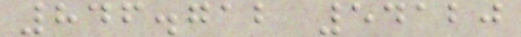846.712 54120
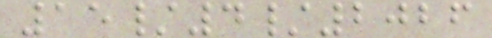15/4/2026
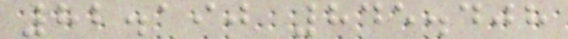82.190 845.408
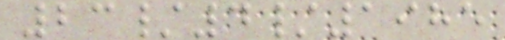23/4/1985
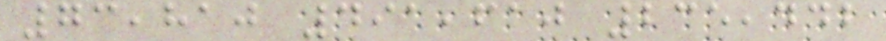73,810 491,610 235,442
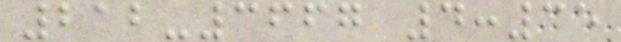212-3667 4:35
